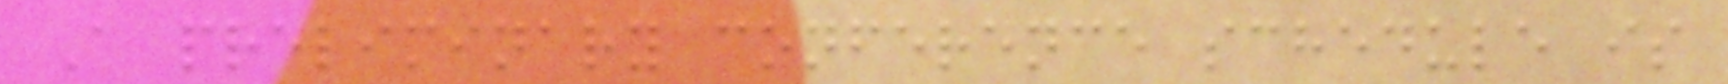A preliminary conference schedule is
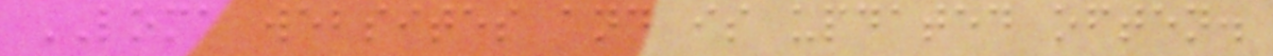LOMA websites and is updated often.
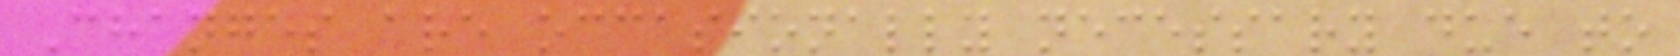Changes are occasionally necessary due to
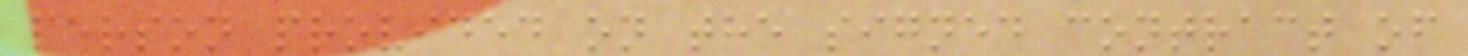person provided on the signed contract of
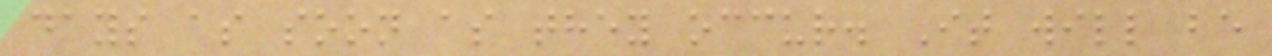days as soon as they occur. It will be
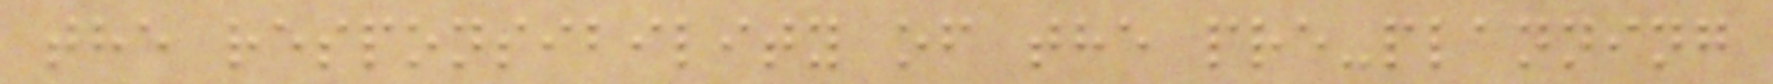the responsibility of the pre-planning
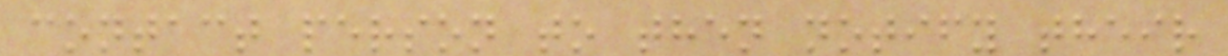contact person to then notify their
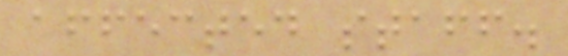affected staff.
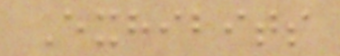Exhibits
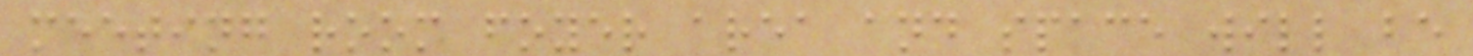meeting room foyer area and space will be
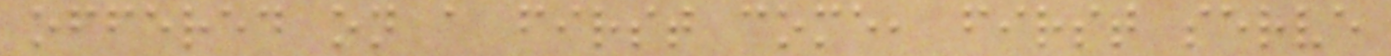offered on a first come, first serve
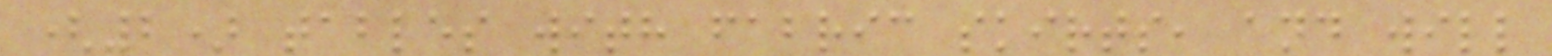(2) tables with fabric skirts, and will
